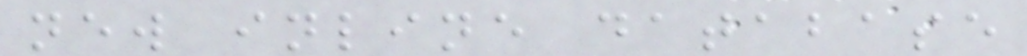new inline database
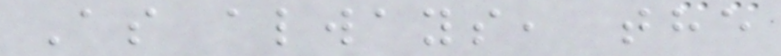As always, the
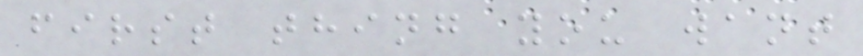first thing you want
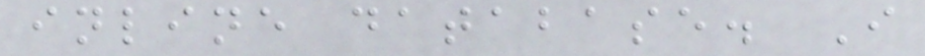inline database. I
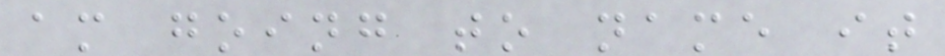am going to name it
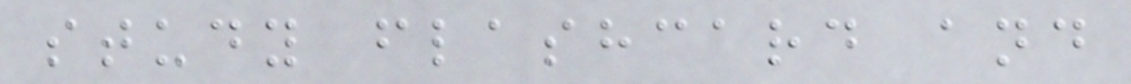study flashcard and
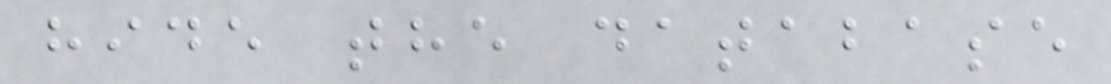hide the database
